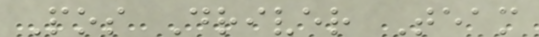Pos Driver Team
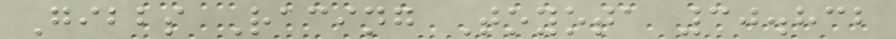Gibbs Racing Toyota 30.832
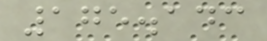175.143
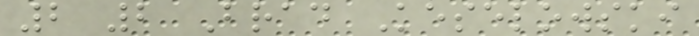2 2 Brad Keselowski
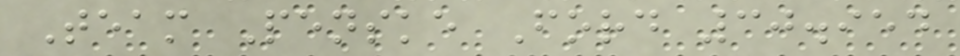Team Penske Ford 30.954
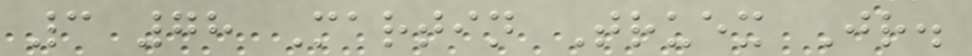3 78 Martin Truex Jr.
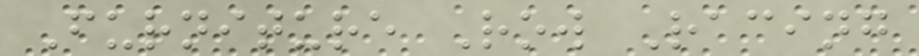Furniture Row Racing
